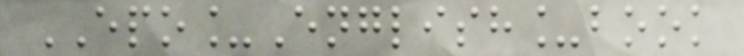EPO_English_book
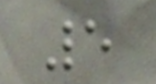5
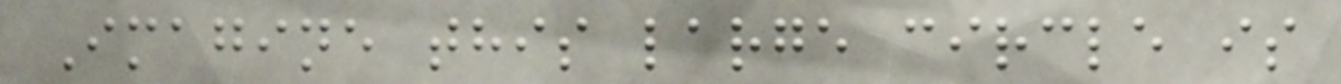Imagine this large circle is
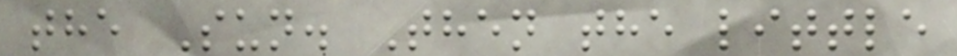the Sun. Then the little
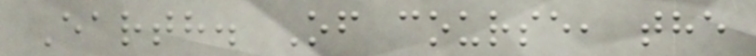Earth. Of course, the
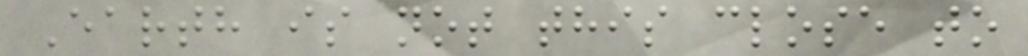Earth is not this close to
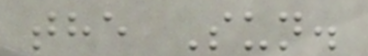the Sun.
